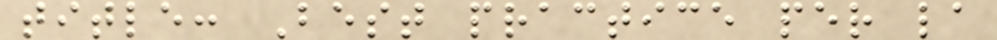title: Best practice per la
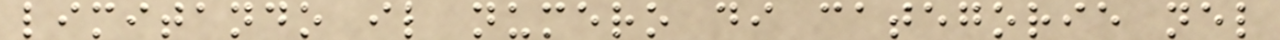limitando il numero di categorie nel
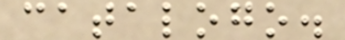catalogo.
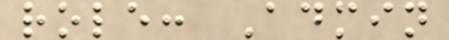role: Admin
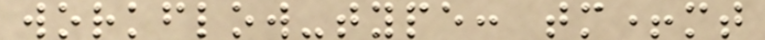workflow-type: tm+mt
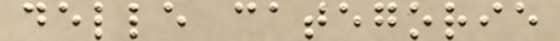delle categorie
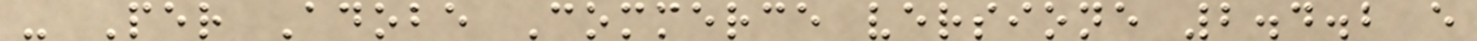- Per Adobe Commerce versione 2.4.2 e
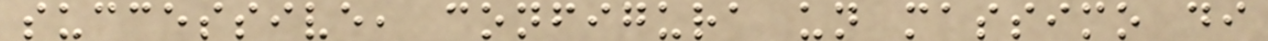successive, configura un massimo di
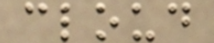cloud
